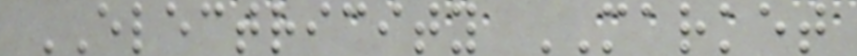ELECTRICITY MARKET
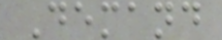Demand
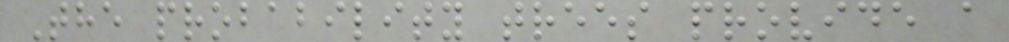The probability trees provide a
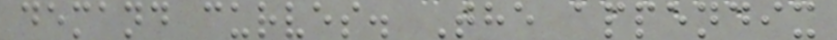demand curves. The appendix
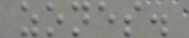zones.
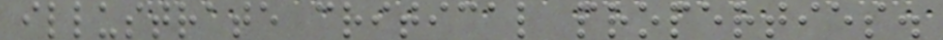illustrate critical properties.
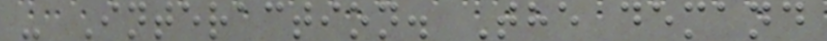- Interaction. The demand
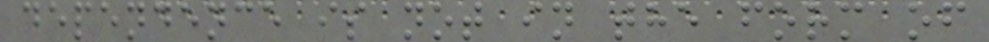dependence is not in the form of
